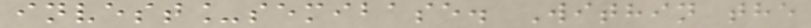invest_semibase. Within the
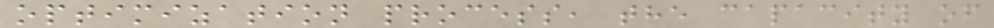optimization process, the capacity of
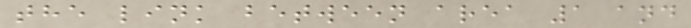the link between area 1 and
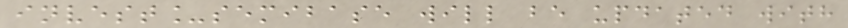invest_semibase will be updated with
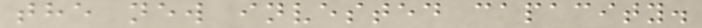the new invested capacity.
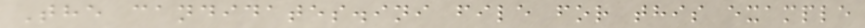The candidates.ini file for this example
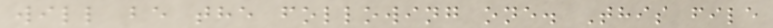will be the following one. This file
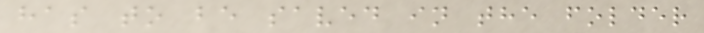has to be saved in the folder
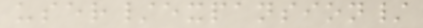user/expansion/
